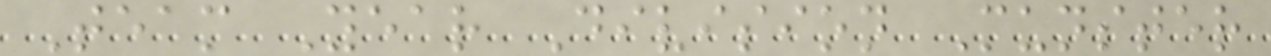Team Year Division Munster
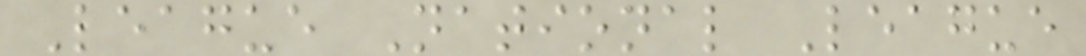League National League
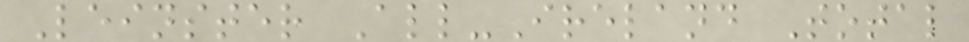Leinster All-Ireland Total
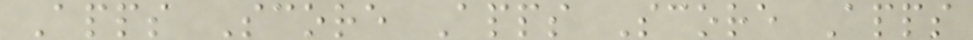Apps Score Apps Score Apps
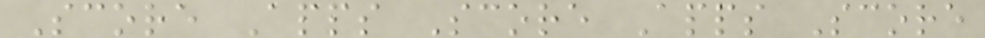Score Apps Score Apps Score
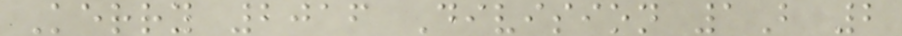Kerry 2016 Division 1B 2
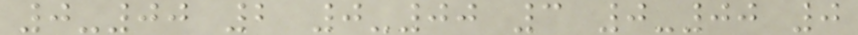0-00 2 0-00 3 0-00 0
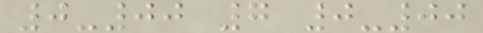0-00 7 0-00
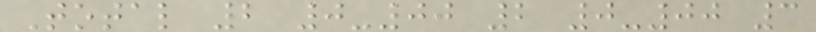Total 2 0-00 2 0-00 3
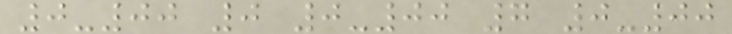0-00 0 0-00 7 0-00
